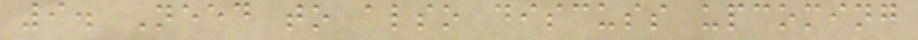9. Need to also discuss upcoming
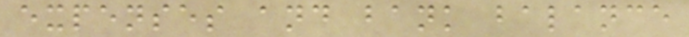expenses and bank balance
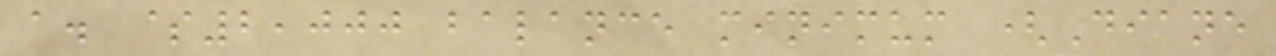a. $2,000 balance minimum (Diane
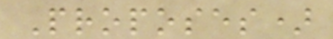Proposes)
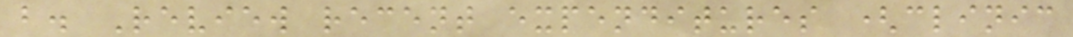b. Review recent expenditures (clinic
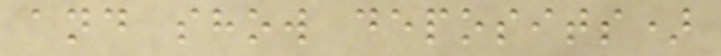and show deposits)
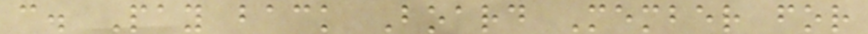c. Pay back Board Member for
